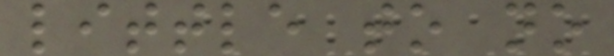little to no
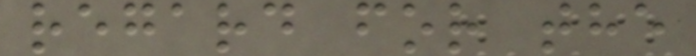regard for the
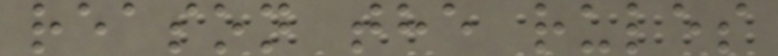reason the rules
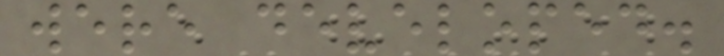were developed.
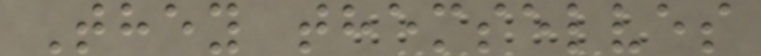They themselves
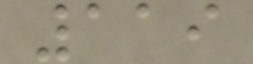119
